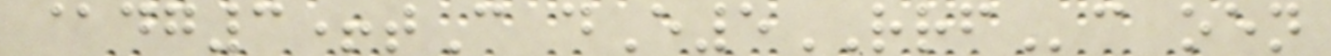@dg3+tC dE5RRFc oen
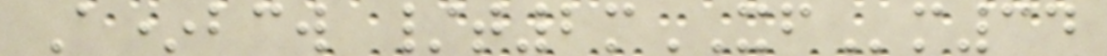A*bcw /t2mXFm34
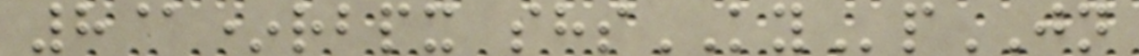8@*rbpx shsKYpJN
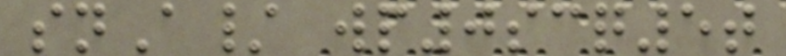snA/ wp0scq5t
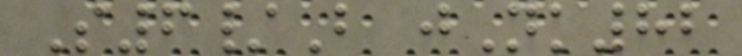S6/B jNk82
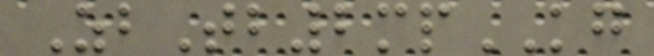ZbTb2mpKG
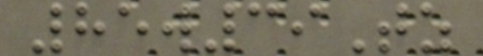85w39Tz
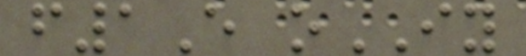f1E oIY
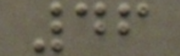46
